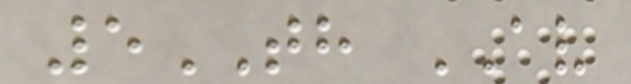5TH AV
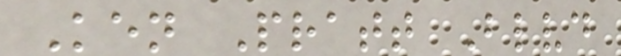Ken Pratt Blvd
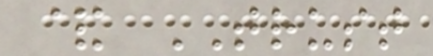& TRUST
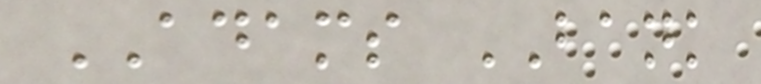ADAMS BANK
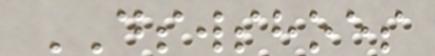DSWSHOES
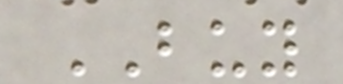BUY
